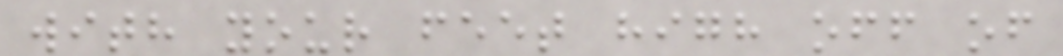with your feet high off of
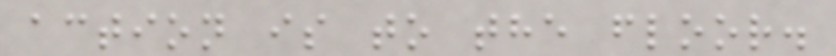action is to the floor.
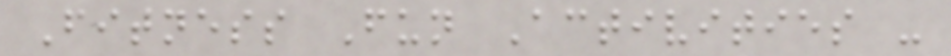Fitness Fun Activities -
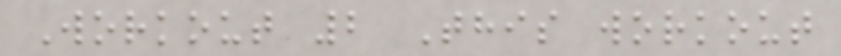Workout 2 This workout
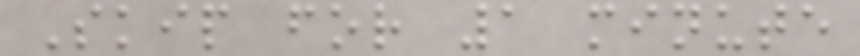Skip for 1 minute
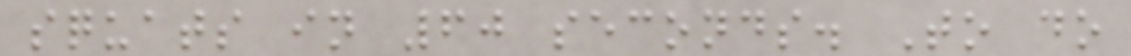squats in 60 seconds. To do
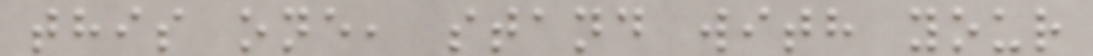this one, stand with your
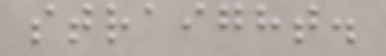straight.
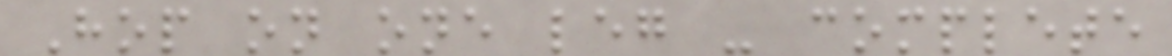Hop on one leg - complete
